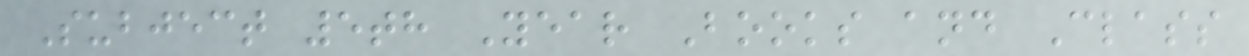Subject 5th Year Books and Class
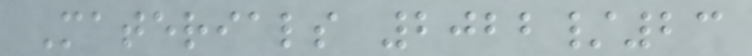Materials 2022/23
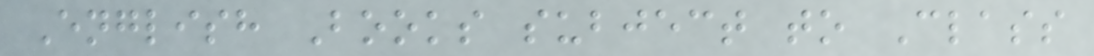English Books subject to Class
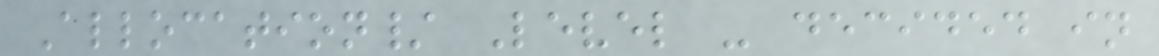Allocation/ Level - decided in
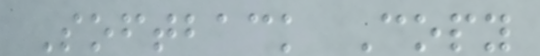Softback Copy
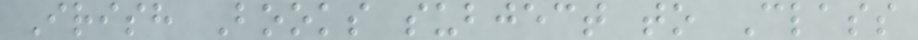Irish Books subject to Class
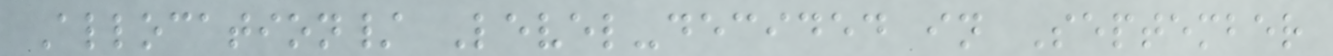Allocation/ Level-decided in September
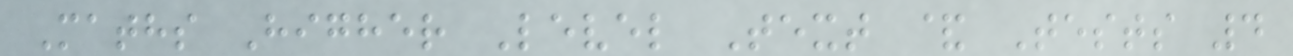Maths Higher Level Text & Tests 4
